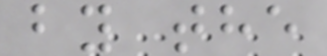by the
